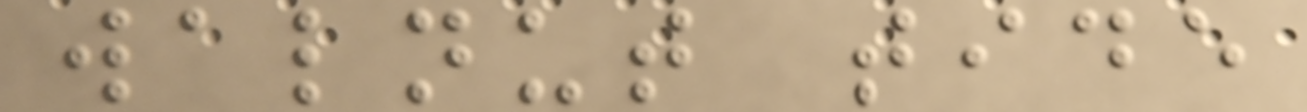walnut tide
